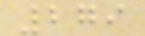279
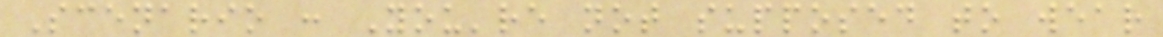Scenario : You're not supposed to wear
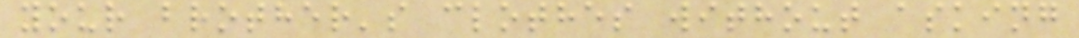your brother's clothes without asking
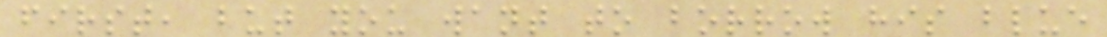first, but you want to borrow his blue
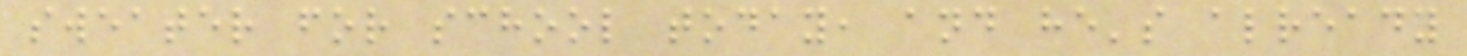sweater for school today, and he's already
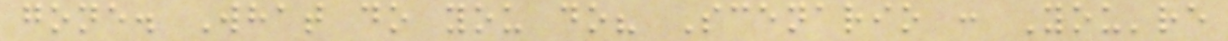gone. What do you do? Scenario : You're
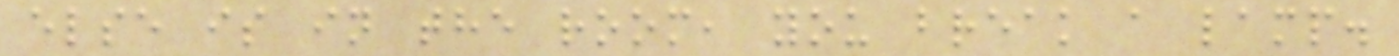else is in the room, you break a lamp.
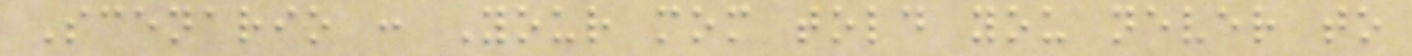Scenario : Your mom told you never to
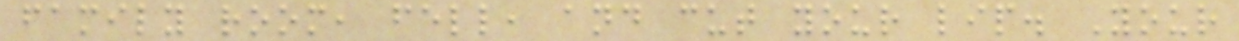family room, fell, and cut your lip. Your
